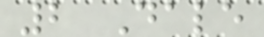2 Dale
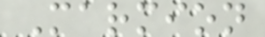Marmion
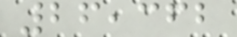26,362
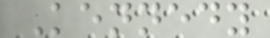Kennedy
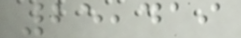25,419
